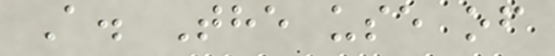A. The use of
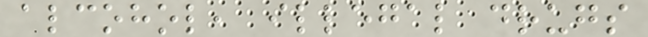alcohol, illegal drugs
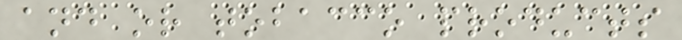and or tobacco products
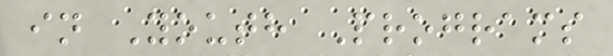in Youth Programs
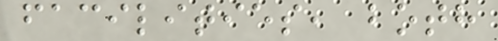facilities, both
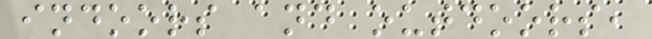indoors and outdoors,
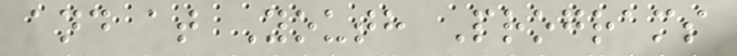and at Youth Programs
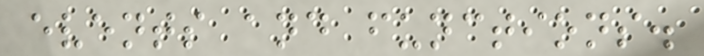events and functions.
